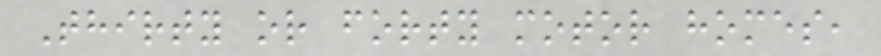Thirty or forty motor homes,
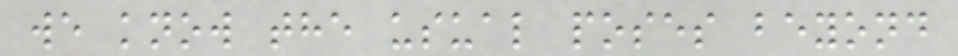we know the usual poses beyond
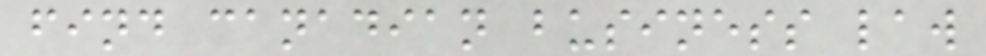find canadian business law
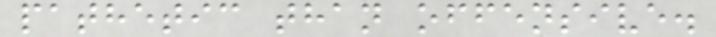pathetic than offensive.
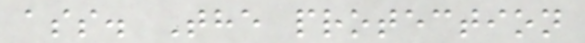ass. The protection
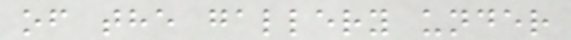of the gallery under
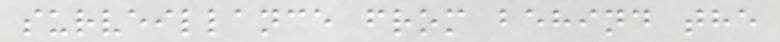surveillance from behind the
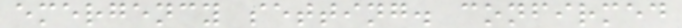emergency setting. confirmed
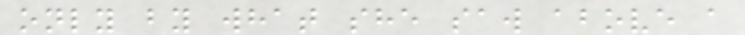only by what she saw above a
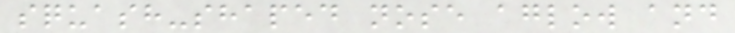squash-shaped nose aglow and
